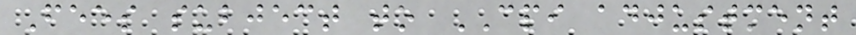Fees subject to CPI adjustment
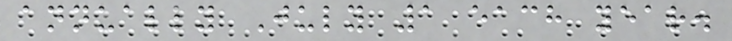annually July 1 each year.
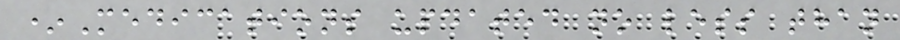*Medications updated no less than
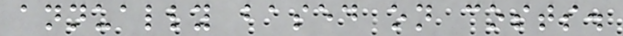annually based on costs.
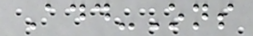Add-Ons
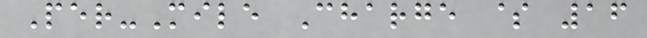Per-Mile Charge $ 16
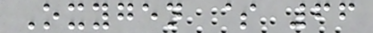Oxygen $ 66
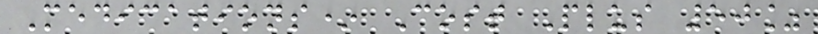Medications* Cost Plus 50%
